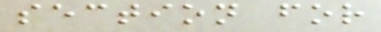section for
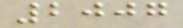2007
